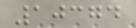10374
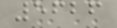5626
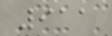911
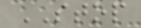STOP
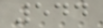544
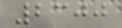2300
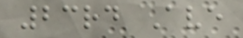23rd Ave
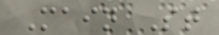Main St
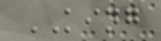KING
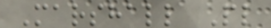Marshall Pl
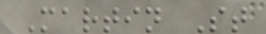Martin St
